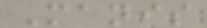Manis
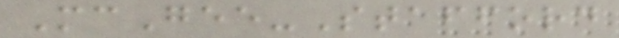McGee-Stafford
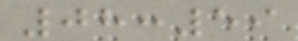08:59
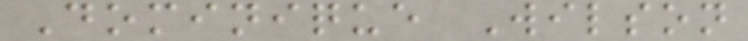Dominique Wilson
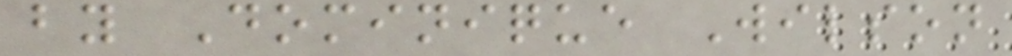by Dominique Wilson
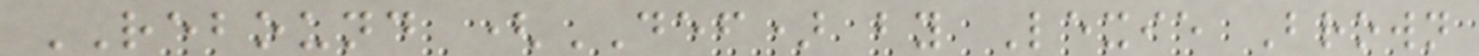REBOUND (DEF) by Lexie Brown
